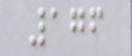176
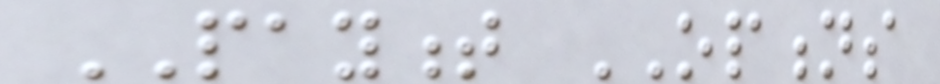PAYMENT OPTIONS
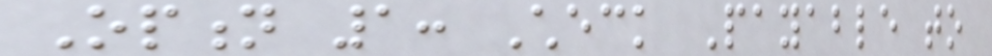Option 1: Check Payable to
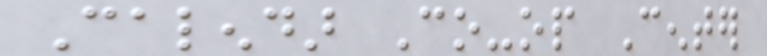Calendar Co-op Center
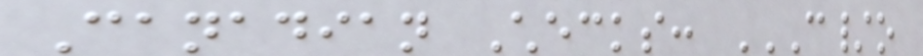Canadian Checks: C/O
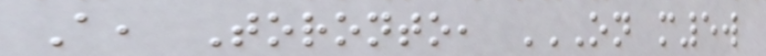A, Toronto, ON M5W
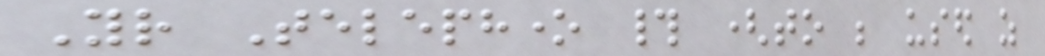Your Telephone # (to be used as
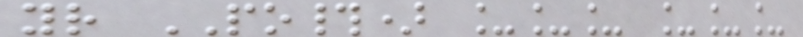your PO#) ___ ___
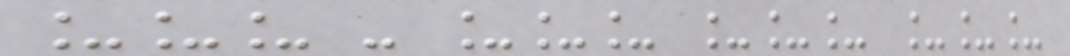___ - ___ ___ ___
